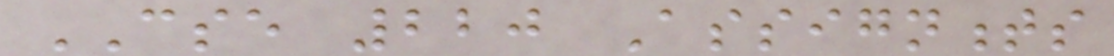CSE 220 Assignments
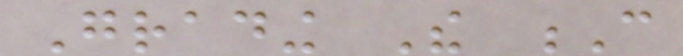Grading The C
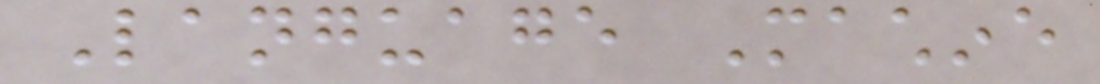Language Machine
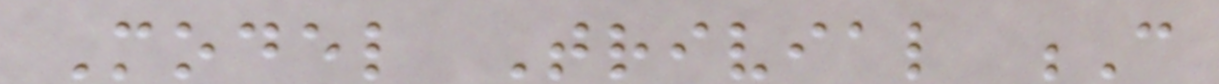Model Trivial C
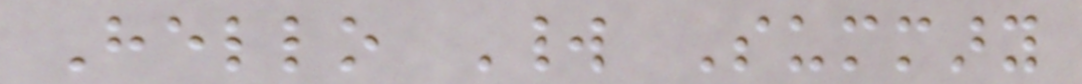Hello World Summary
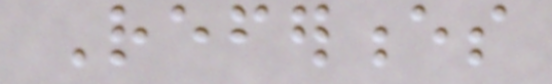References
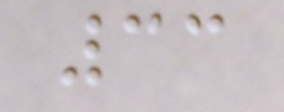33
